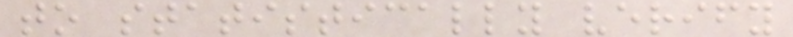to statistically verify
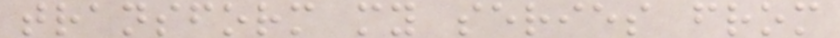transform my series from
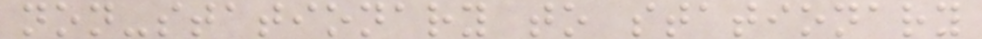non-stationary to stationary
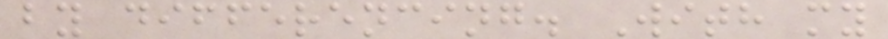by differencing. With my
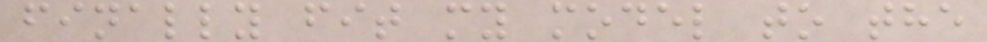finally fit my model to the
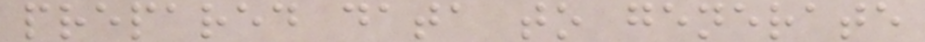prepared data to generate
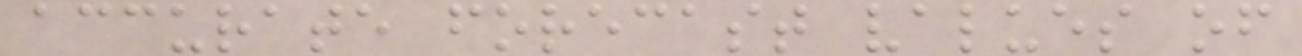accurate forecast values of
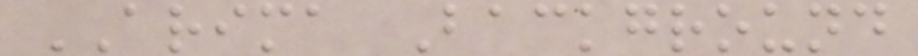ARIMA Background
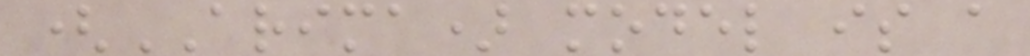(ARIMA) model is a
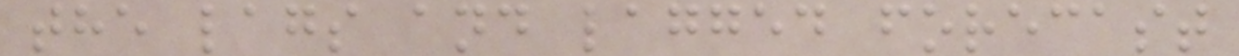the lags and lagged forecast
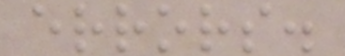errors.
